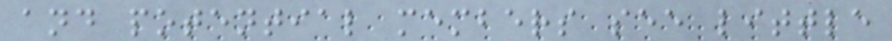and potential members see little
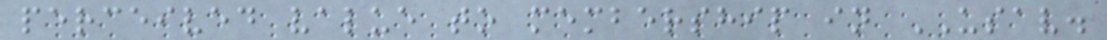perceived value to membership in USAV.
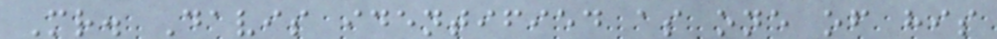Mr. Davis identified as one of his
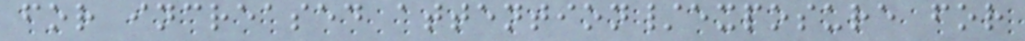for increased attention/exposure for
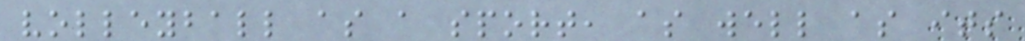volleyball as a sport, as well as its
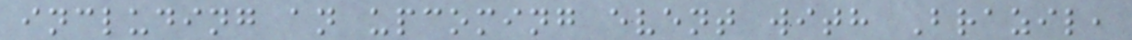including an upcoming event with Brazil,
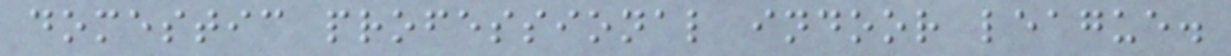domestic professional indoor league.
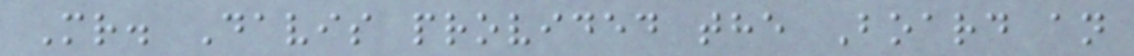Mr. Davis provided the Board an
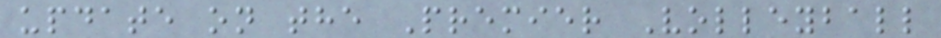update on the Premier Volleyball
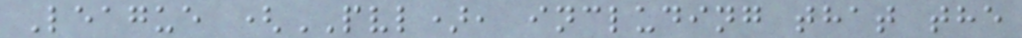League (PVL), including that the
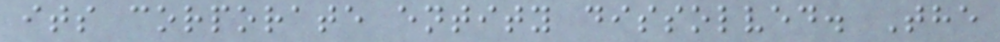its corporate entity dissolved. The
